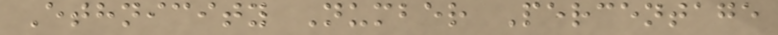Ethnicity Number Percentage
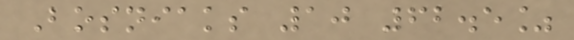Bosniaks 10 62.5%
